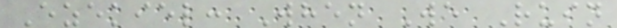Ezekiel: When We Ruin
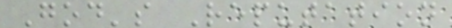God's Reputation
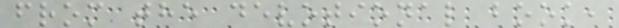from the devotional book,
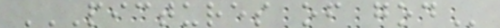PICTURES OF GOD
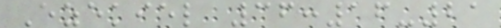Ezekiel 36:16-21
